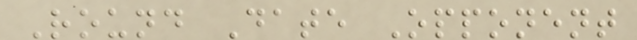Round Date Opponent
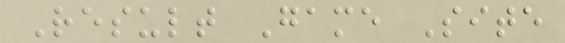Result Game Site
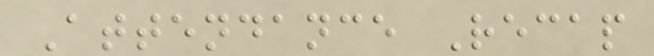Attendance Recap
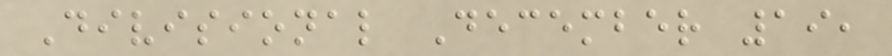Divisional December 19,
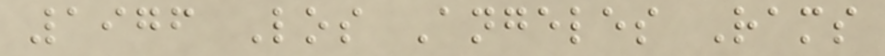1976 Los Angeles Rams
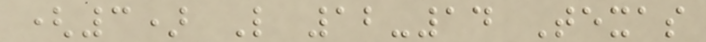(3) L 12-14 Texas
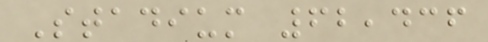Stadium 62,436
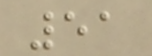51
